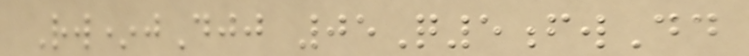Rw*jDjj 05Q5fwDd
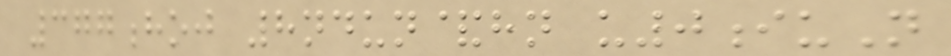377hoj 8ndun&hn u0iuN
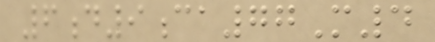6d9ca77M4
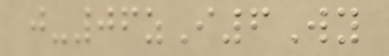j-06zI6Wy
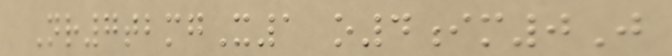Nr7tbmgX1 o4im0J
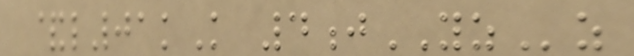&l01kK 4jYZz
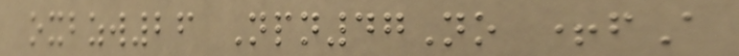oxbzw26 Npn47No +fA
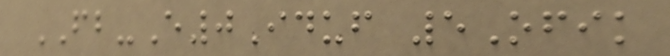FB-E0Iduf 5Ofik
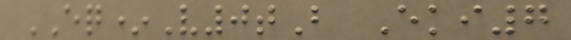EQ*V0tB Eki7
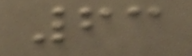63
